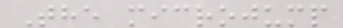The microjump
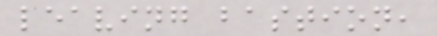leaving bastion,
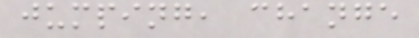jumping, change
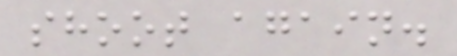shoot again.
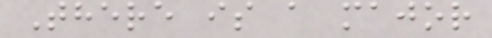There is a major
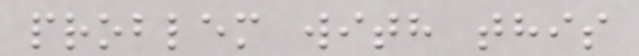problem with this
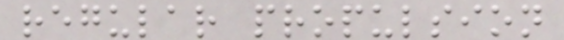regular propulsion
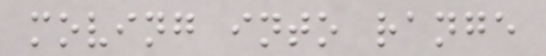moving into range
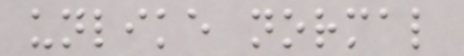unlike normal
